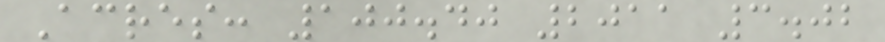Acres: 100.40 2011 3.02
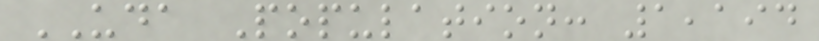UDA Population: 1,194
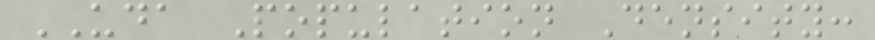UDA Population Density:
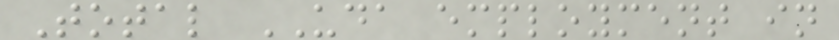Total UDA employment in
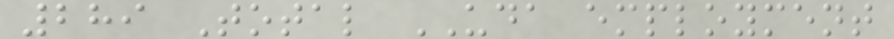289 Total UDA employment
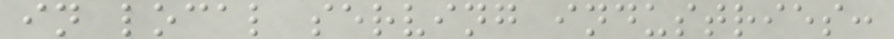in local serving industries:
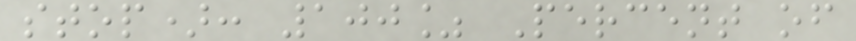stop): 100% Percent of
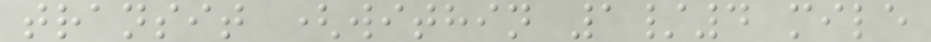transit (within 1/4 mile
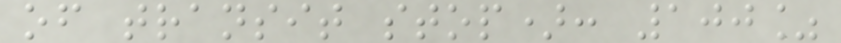of transit stop): 100%
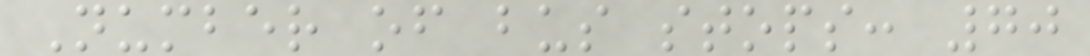Number of bus stops: 70
